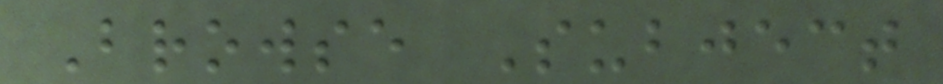Browse Subject
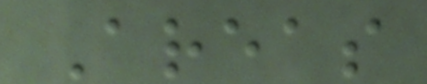Areas
